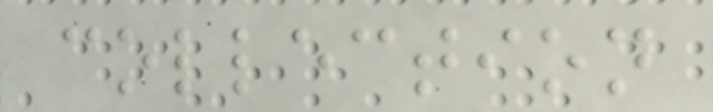collection
